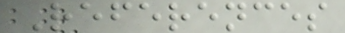References
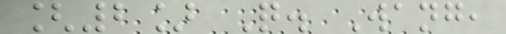[2] Q. Wang,
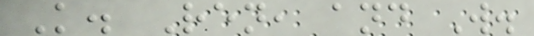K. Ren, and W.
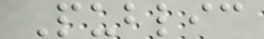Public
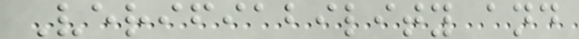Verifiability and
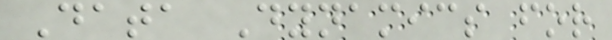Data Dynamics for
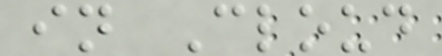in Cloud
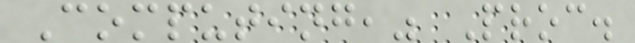Computing," Proc.
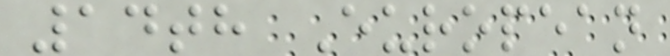14th European
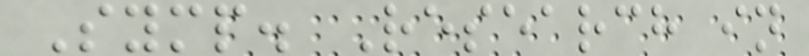Symp. Research in
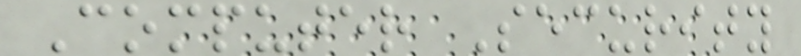Computer Security
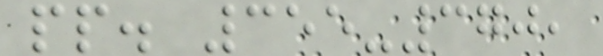pp. 355-370,
